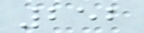252
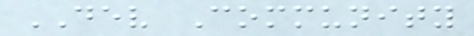DEV Community
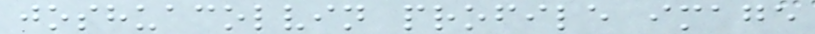joshuacolvin profile image
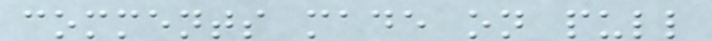comments made on pull
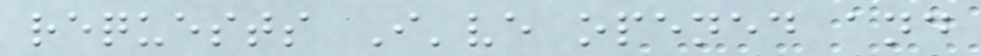requests I've opened and
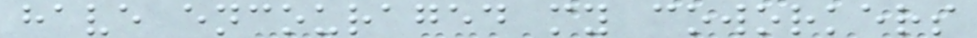have encouraged my coworkers
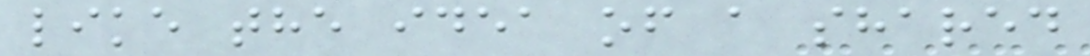like the idea of a shared
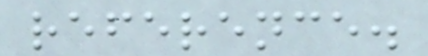reference.
